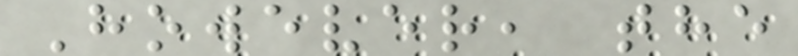However, the
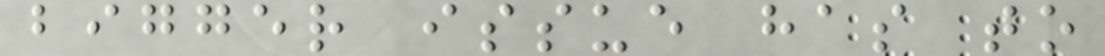bigger issue has to
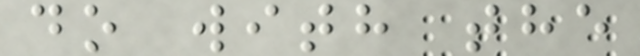do with the
